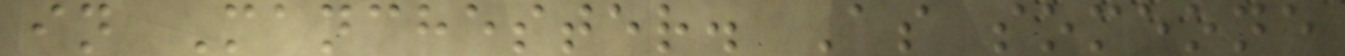in Manchester. As someone
